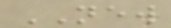NEW
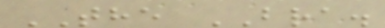THE BRA.
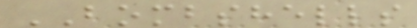BOMBSHELLS
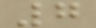7
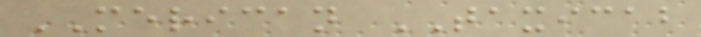MERICAN TAXICAB
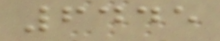6445
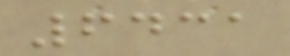6431
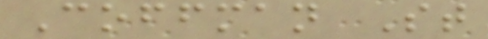Coffman St
